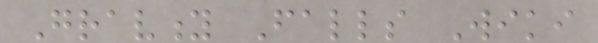Gravity Falls Wiki
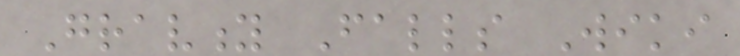Gravity Falls Wiki
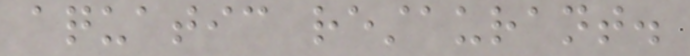aquatic restaurant.
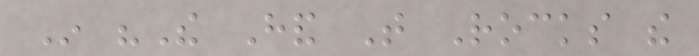In "The Hand That Rocks the
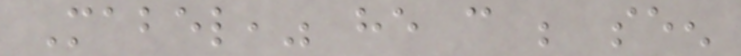Mabel," he can be seen
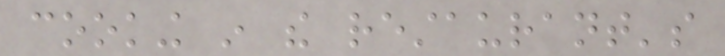cooking in the restaurant's
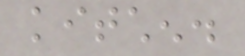kitchen.
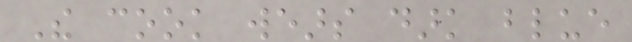The cook wears dark blue
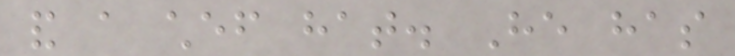and a chef hat. He has
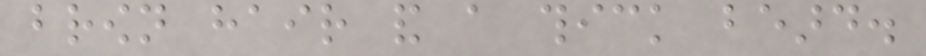brown hair and a thick beard.
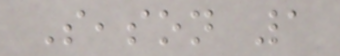Season 1
